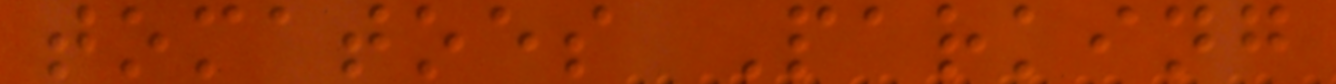tomatoes Parking
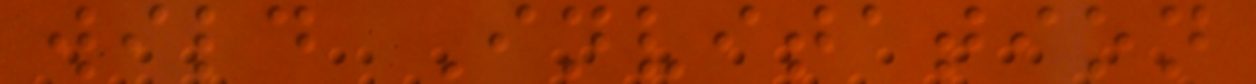wild Invitation
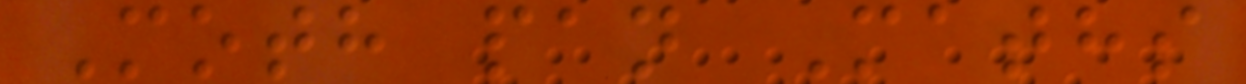Moth pan Maths
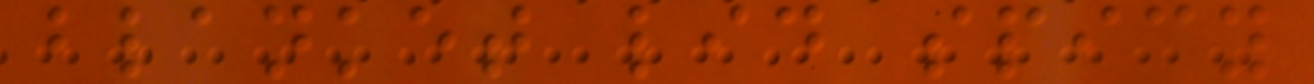blanket lid spicy
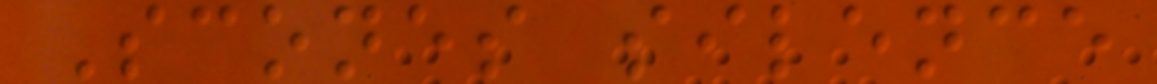Scones silence
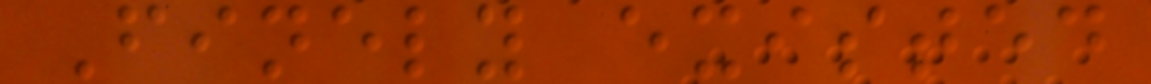Finely existed
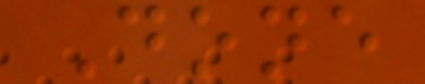Done
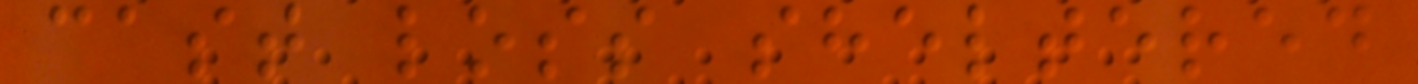cast loss sheltered
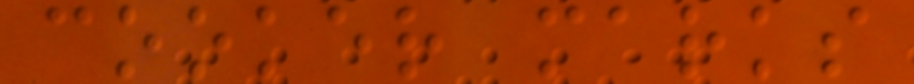cooker marks
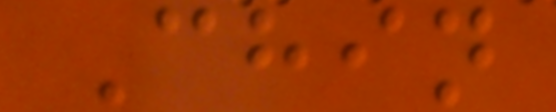Chin
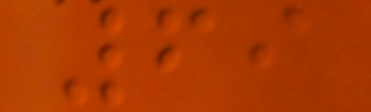69
